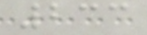233
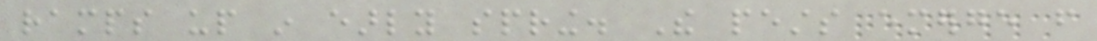ramps up in early spring. The pests emerge from
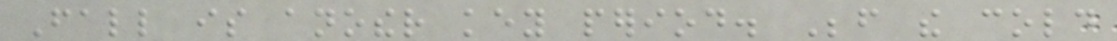Fall is another key period. Before the cold
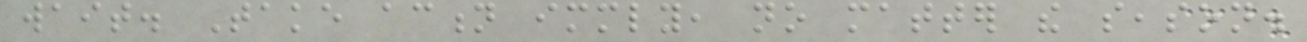wait. Take action immediately, no matter the season.
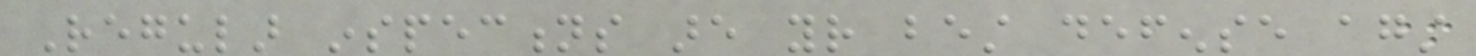Regular inspections are your best defense against
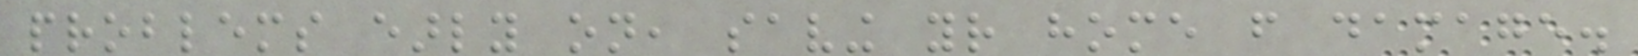problems early on, saving your home from damage.
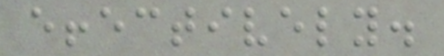effectively.
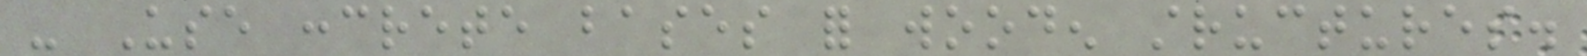- Use concrete bases for wooden structures.
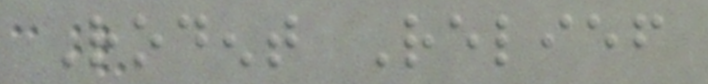Rodent Relief
